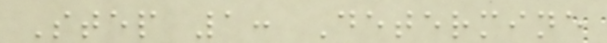Step 1: Determine
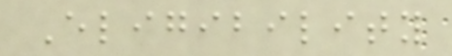Eligibility
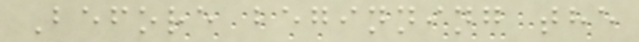Before beginning the
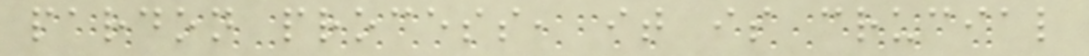pardon process, it is crucial
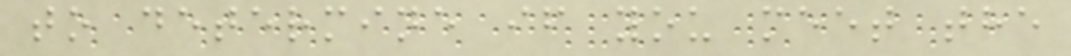to determine if you meet the
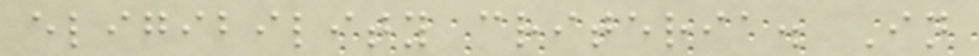eligibility criteria. In
